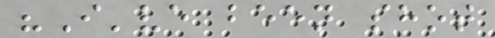"I've been shot
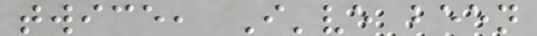twice, I've been
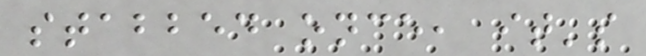stabbed once, it's
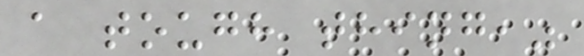a tough thing,"
